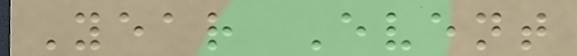Year Event
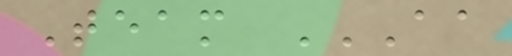Team AA
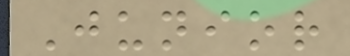Junior
